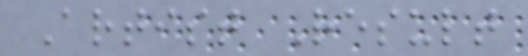Artist Result
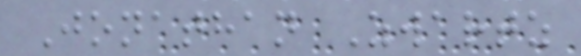Jonathan Zwartz
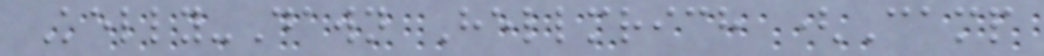Kelly-Dawn Hellmrich (Camp
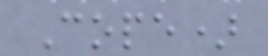Cope)
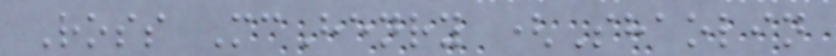Ross McHenry (Shaolin
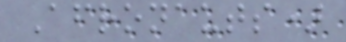Afronauts)
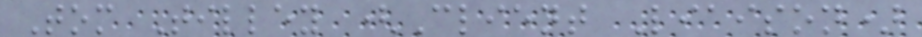Tom Tilley (Client Liaison)
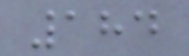184
